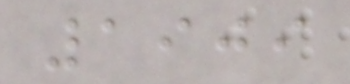1909
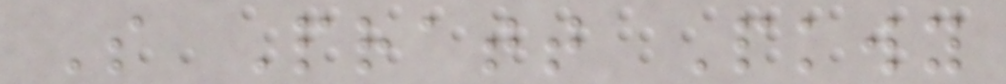S Pratt Pkwy
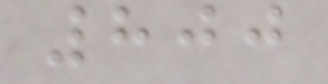800
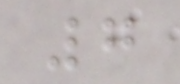7
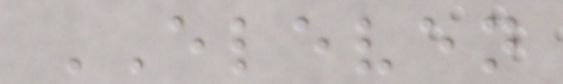ELEVEN
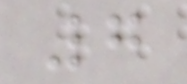7
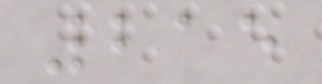215
